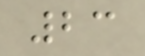23
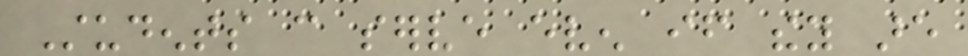Students can serve even if they are
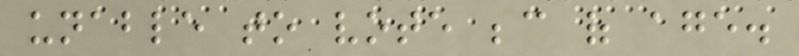unable to vote because of age.
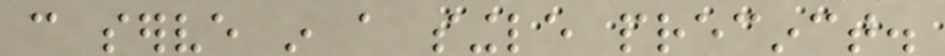can serve in a single precinct.
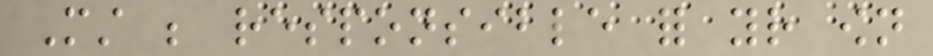Must be responsible for your own
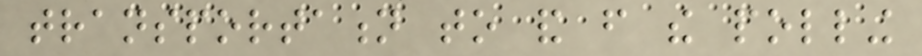transportation to and from the polling
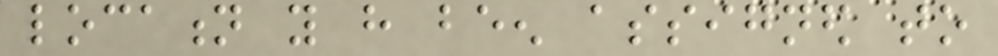location you have been assigned to
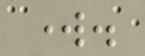work.
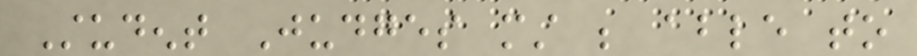Student Judges must be able to
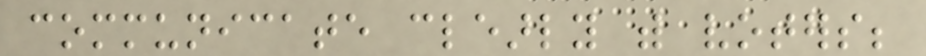communicate clearly with voters;
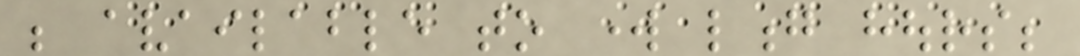be available to work long hours;
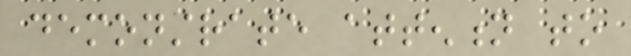demonstrate attention to
